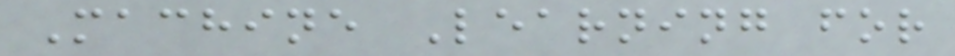Machine Learning for
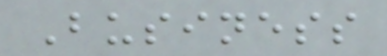Business
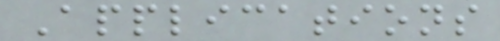Applications
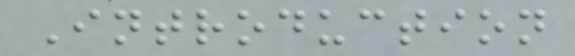Introduction
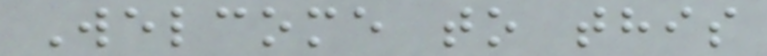Welcome to this
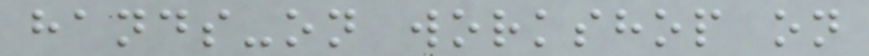hands-on workshop on
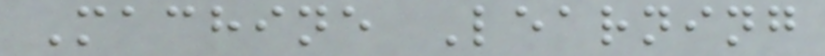Machine Learning
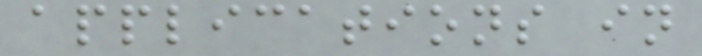applications in
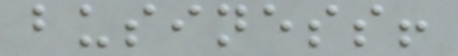business!
